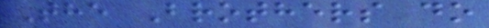The Brothers do
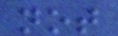not
